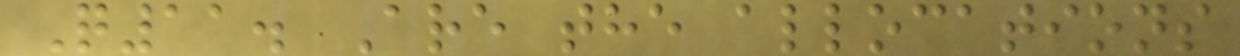Q11. Are the allocations
